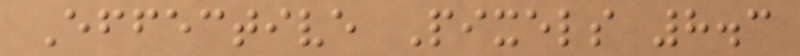Effective Pixels 8.3
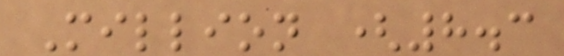Million (8.3
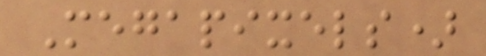Megapixels)
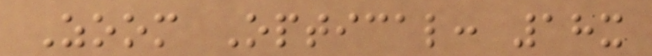Zoom Optical: 18x
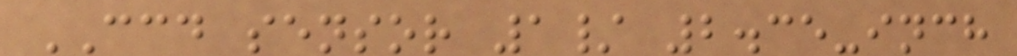CCD sensor 1/ 2.35-inch
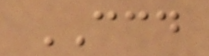CCD
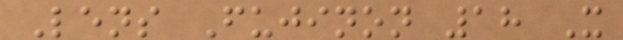Lens Fujinon 18 X
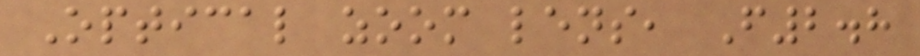Optical zoom lens, F2.8
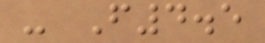- F4.5
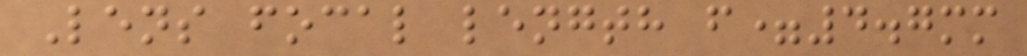Lens focal length f=4.7mm
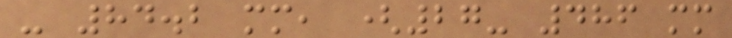- 84.2 mm, (27- 486 mm
